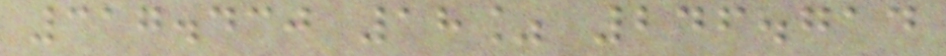317.430 18% 246.714
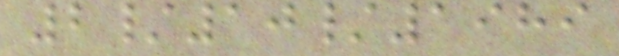2/10/1989
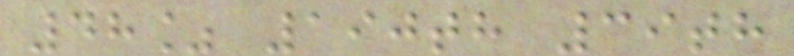48% 190th 39th
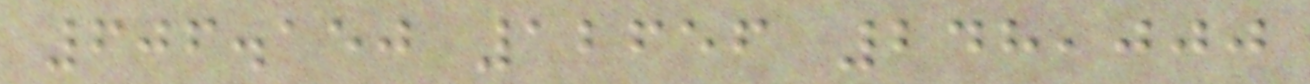606.150 12656 248,000
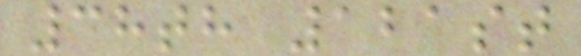38th 121st
